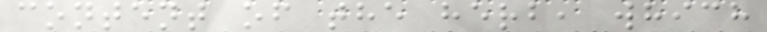content of the herb, which
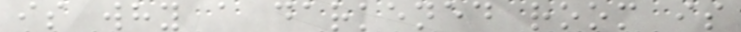is why a darkened room is
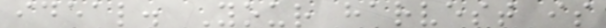ideal. Your harvest is
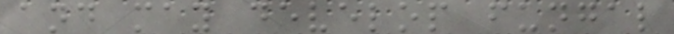and may develop fungal
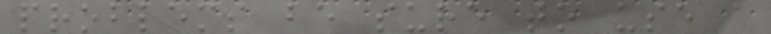problems be sure to use a
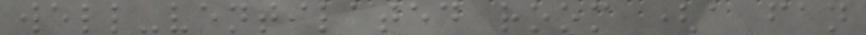well-ventilated room (a fan
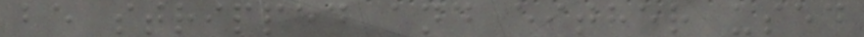be stripped and either used
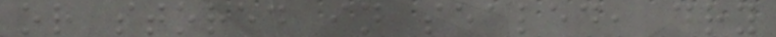or stored in sealed, dry
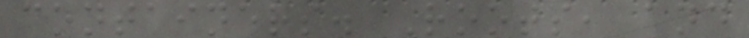containers. Roots, and
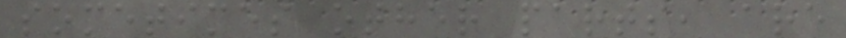sometimes other parts, are
